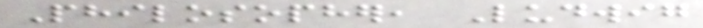Philosopher, Ludwig
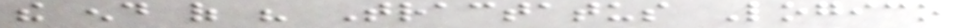the end of his Tractatus Logico
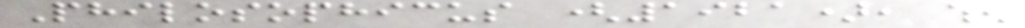Philosophicus (1921), when
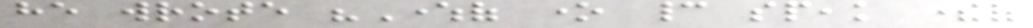he wrote "Whereof one cannot speak thereof
